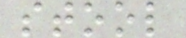stool
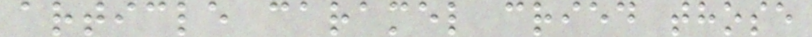article caramel cried those
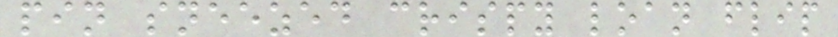pin sneezed crispy loan flip
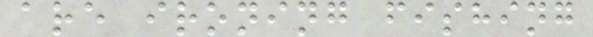are ironing fishing
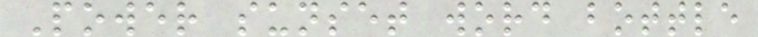Power sunset word bottle
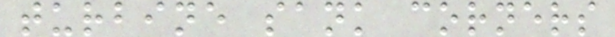turbine sank corners
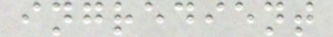ingredient
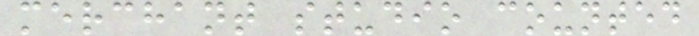merchant studio counted
